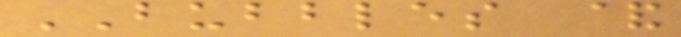BUBBLES &
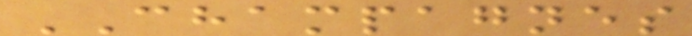CHAMPAGNES
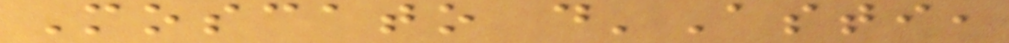Moscato d'Asti,
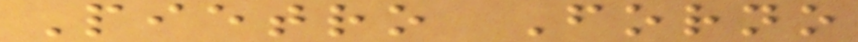Pietro Forno
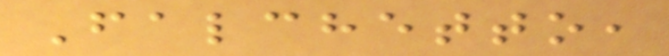Falchetto,
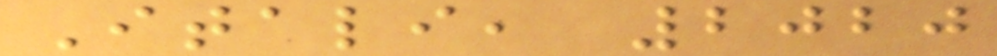Itali, 2020
